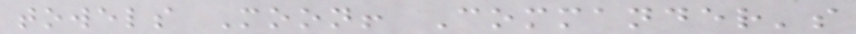towels Moon! Commander's
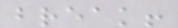break!
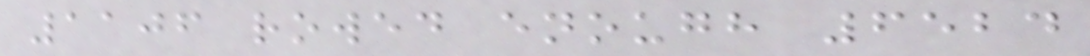1106 rowed enough 6524
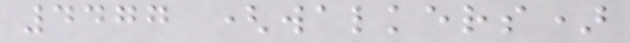4477 (walkers)
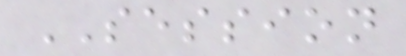SESSION
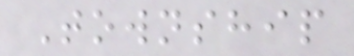Township
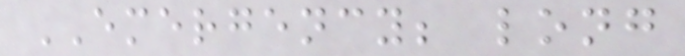EMERGENCY; long
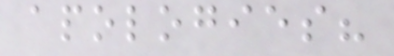apologies?
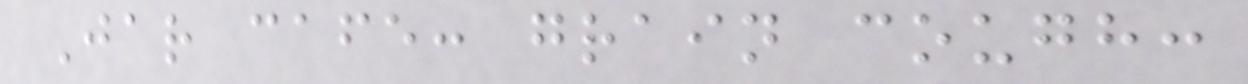Jar cafe: grain cough:
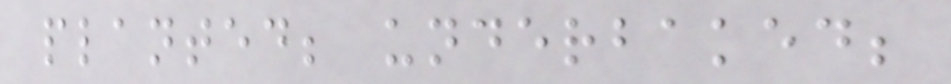planted; underbaked;
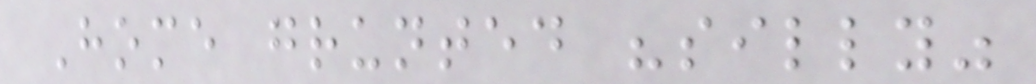Home grunted "silly"
